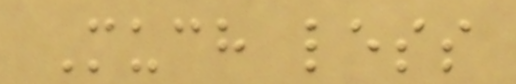Much less
